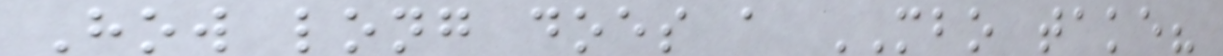How long does a MBO take?
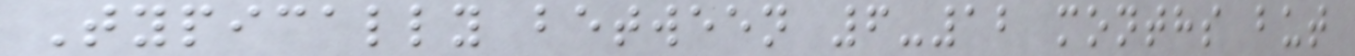Typically between 6-12 months but
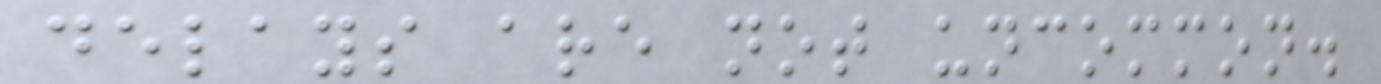delays are not uncommon.
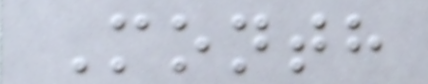Month
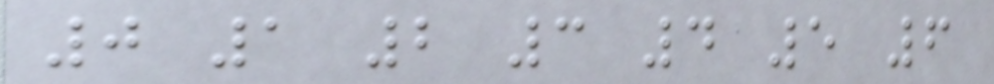0 1 2 3 4 5 6
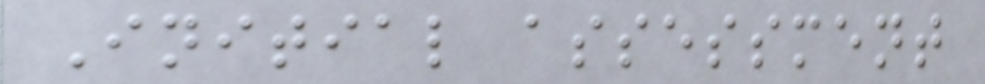Initial assessment
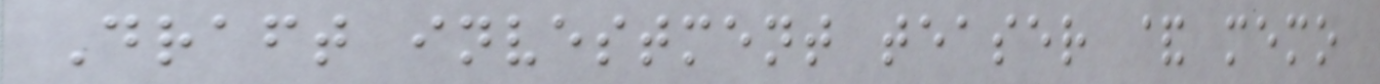Draft investment teaser & memo
